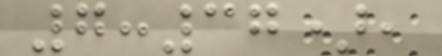7:37),
